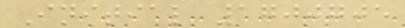Initial 1700705
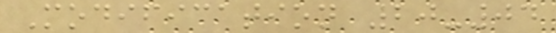Modification 20-04
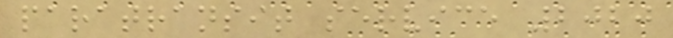paratransit service 2020
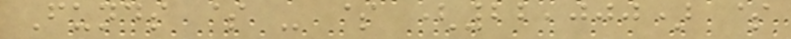Funds $ - $ (22,000) $
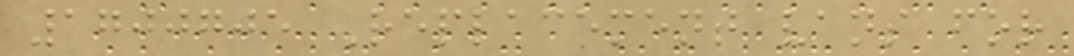1700705 Replacement vans for
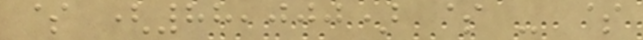$ (88,000) $ - $
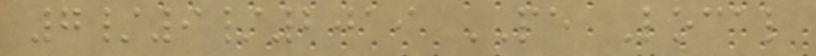7/9/2019 PE Local
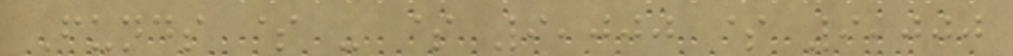Funds $ - $ 9,000 $ 9,000
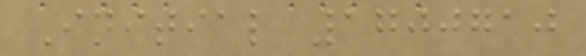Initial 1700710
